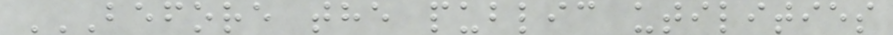BEFORE THE PUBLIC UTILITIES
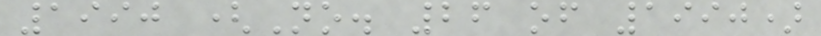1990 (No. 26 of 1990)
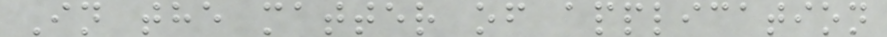In the matter of application
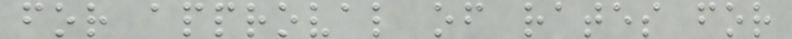for approval of rates for
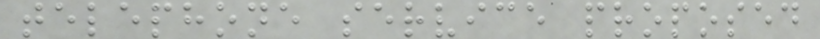telephone service proposed
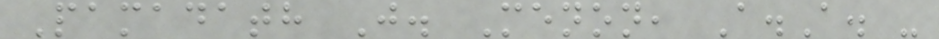Pamadath J. Menon, A.A. -
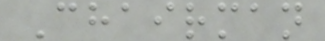Chairman
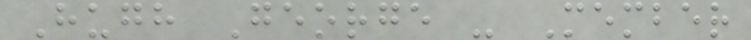Hugh George - Member
